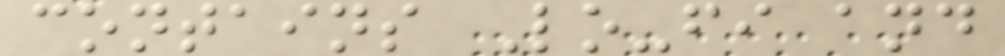contains Lo-fi and
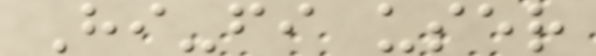Hi-fi user
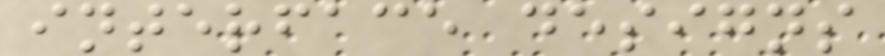interface designs
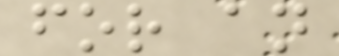for an
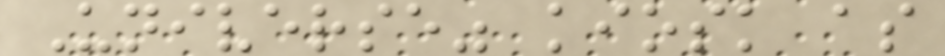Universe" kiosk as
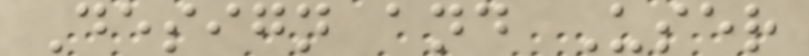Design and User
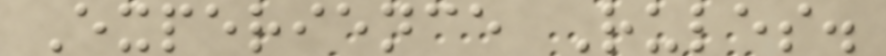Experience Rules.
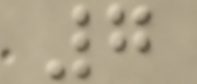7
